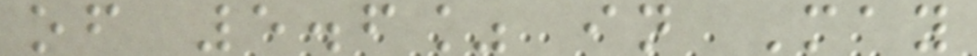of 5.6% in May
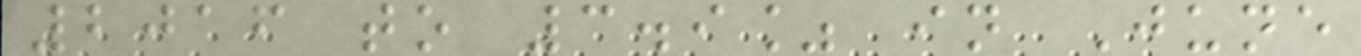2016 to 3.9% in June
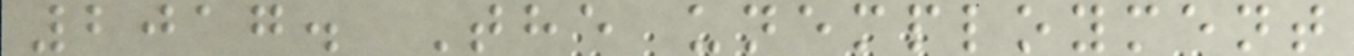2017. The unemployment
